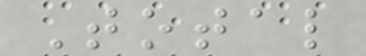Total
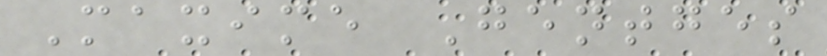Maxime Gentges
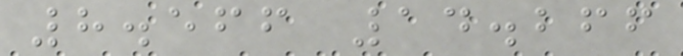8.566 14.266
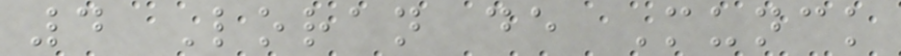4 Loran de Munck
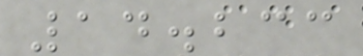14.233
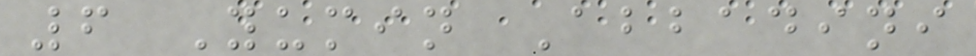6 Yumin Abbadini
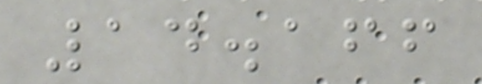14.166
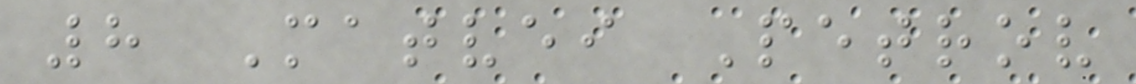8 Matvei Petrov
